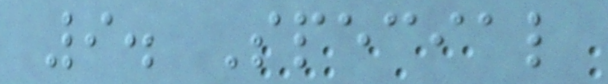9. Special
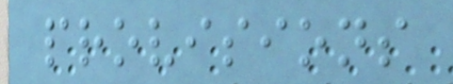provisions
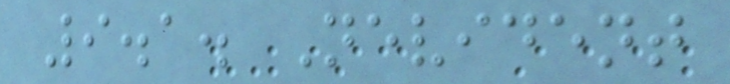9.1. Nevident
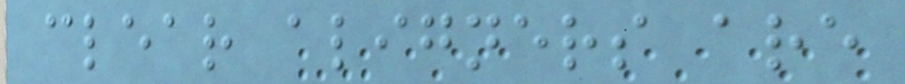clear aligners are
